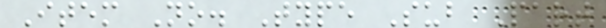Item No. Type Sub Part
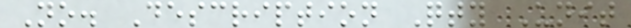No. Description Qty Unit
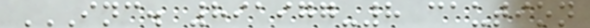INC. 891977-8 CAUTION
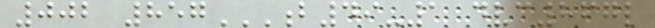002 857B49-1 DVC867L
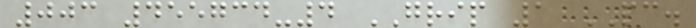003 455734-4 GRIP 1 PC.
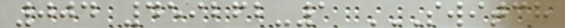004 459262-1 SWITCH
